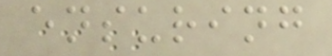ensuring
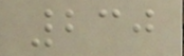230
